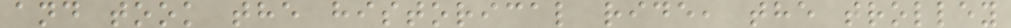and took the historical ride, the trolley
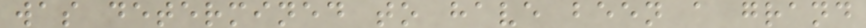was determined to have been a grand
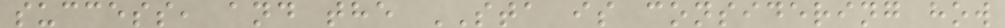success, and the STA is considering how
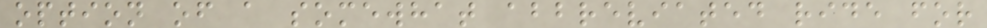option of a somewhat abbreviated ride for
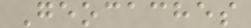Geocaches
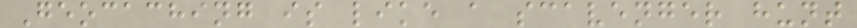Geocaching is like a scavenger hunt
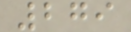279
